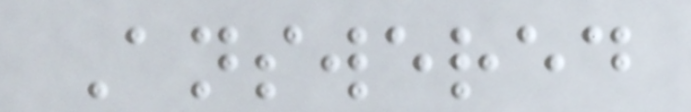Answered
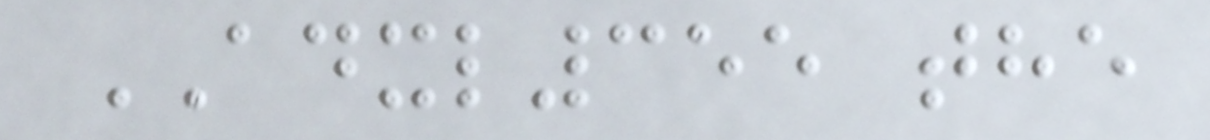ADXL355 the
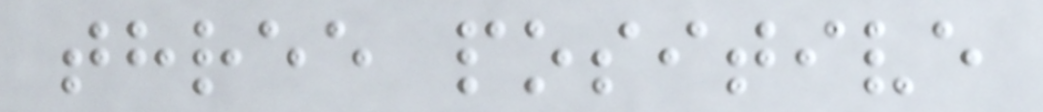three positive
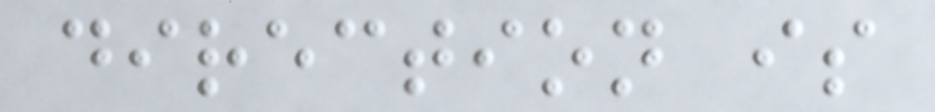direction is
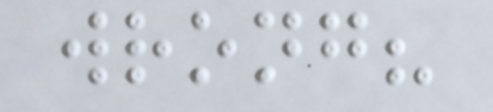wrong?
